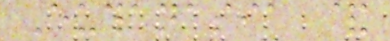Euthanasia &
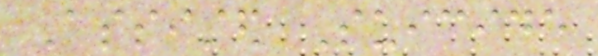Assisted Suicide
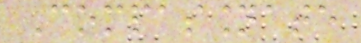Compassionate
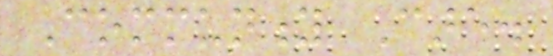Community Care.
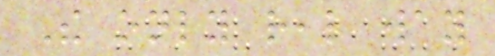The only real way
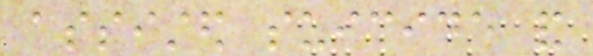assisted suicide and
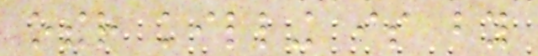other killing is by
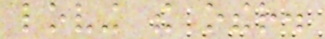loving the other.
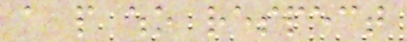a people who respect
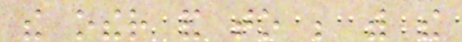the other and to be with the
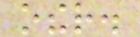other.
